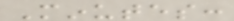Minutes:
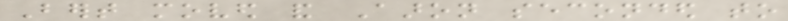Bert moved and Aaron seconded to
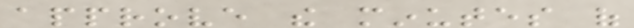approve the minutes of
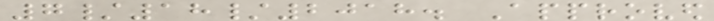7/18/2018. Approved
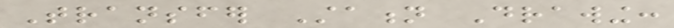Transfer Station Drawing:
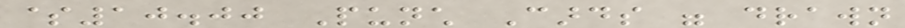$10.00 Punch Cards were drawn
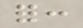for:
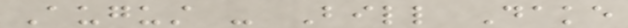August - Bill Dake
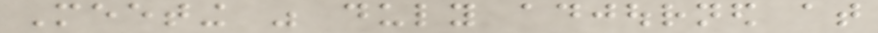Meeting was duly adjourned at
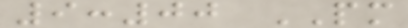9:00 PM
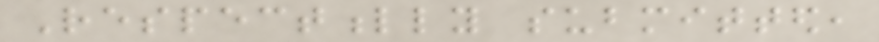Respectfully submitted,
